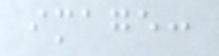image:
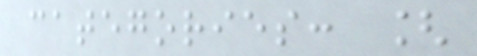categories: [
